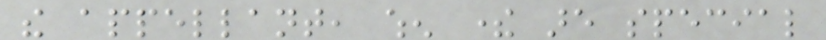the appellant, when there are special
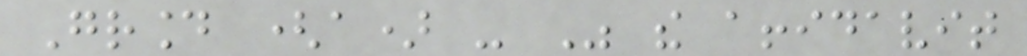Ground (a) - Was the affidavit
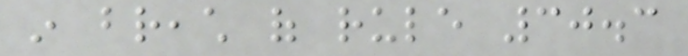in breach of rule 30.3
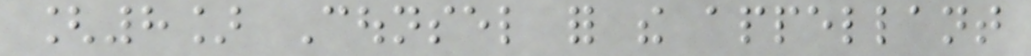[8] Counsel for the appellant
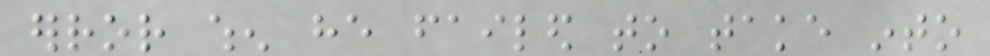error when he failed to take into
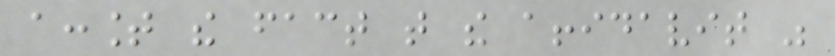account the fact that the affidavit was
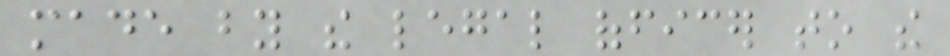made by the legal officer to the
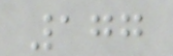177
